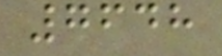7648
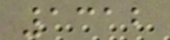1312
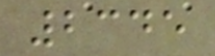2345
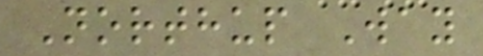Northup Way
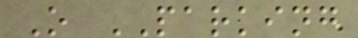O PARKING
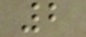2
